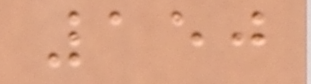150
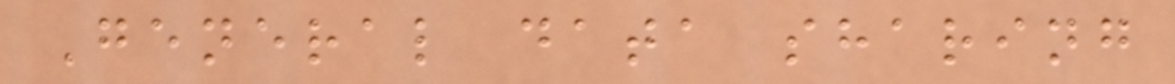General data sharing
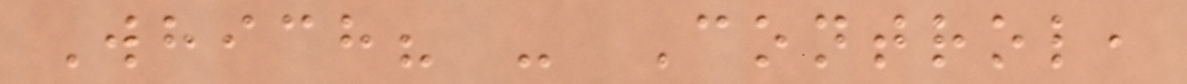Which? - Control,
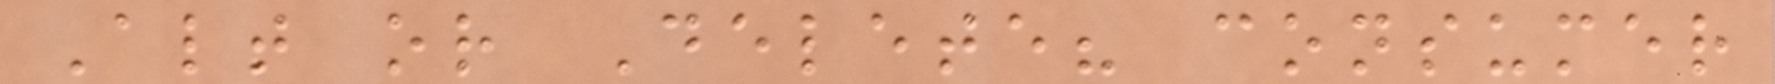Alt or Delete? consumer
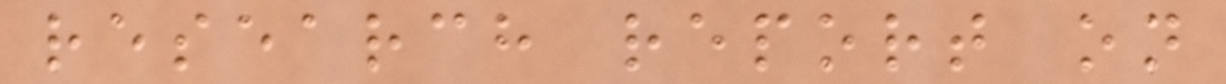research report on
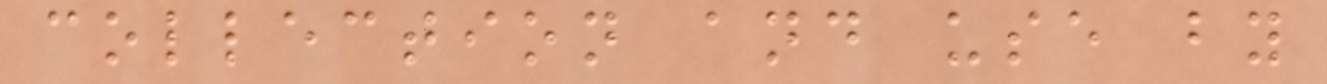collection and use by
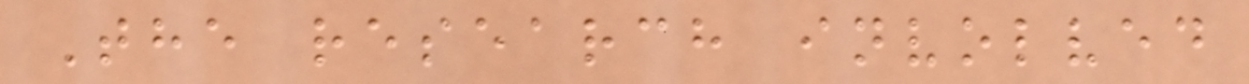The research involved
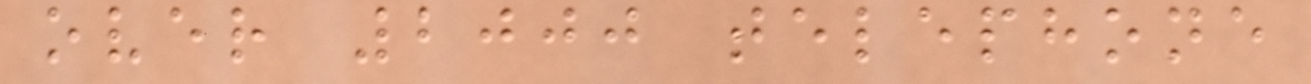over 2000 telephone
